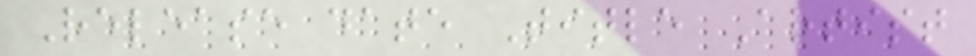Release date Title Artist
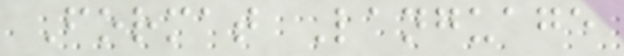Format Language
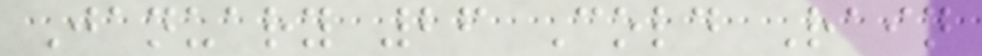January 26 Cold Rain
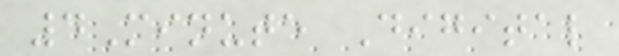4Minute Digital
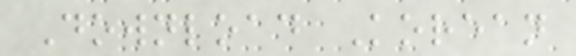Download Korean
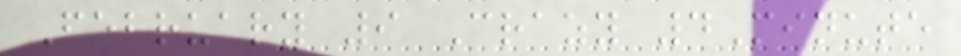February 9 Crazy 4Minute
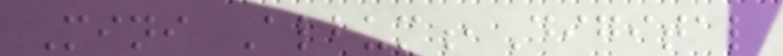Mini Album,Digital
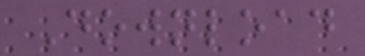Download
